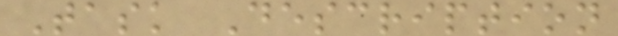Task Description
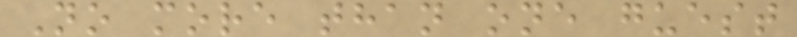No more than one guest
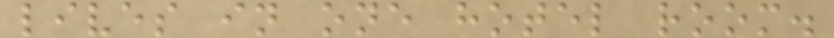lives in one hotel room.
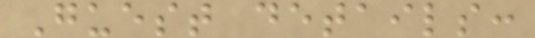Guest details:
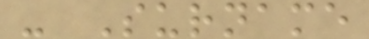- Surname
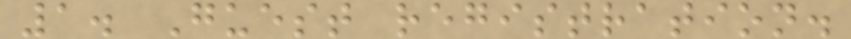1. Guest registration.
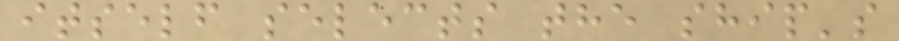itself selects the ship's
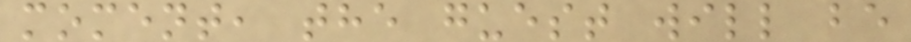moment, the guest will be
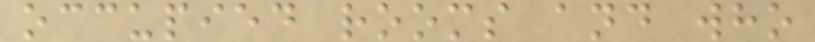occupied rooms and who
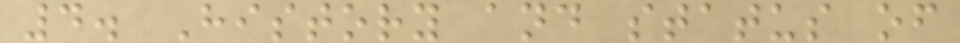4. History and status of
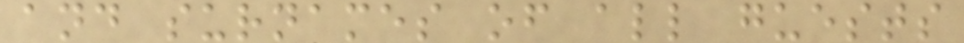and surnames of all guests
